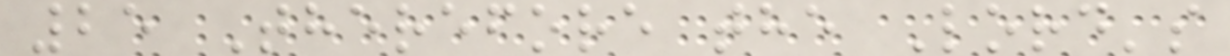25 Therefore the Lord's
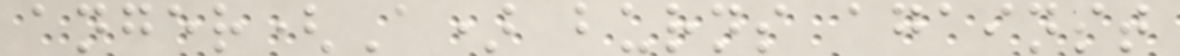anger(A) burns against
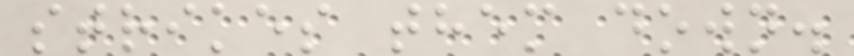strikes them down.
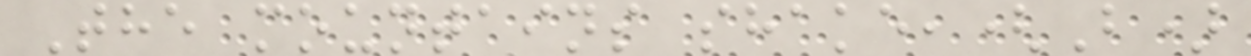The mountains shake,(B)
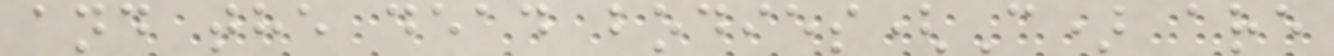and the dead bodies(C) are
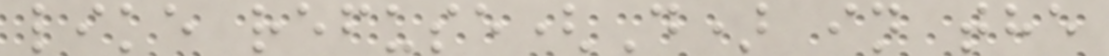like refuse(D) in the
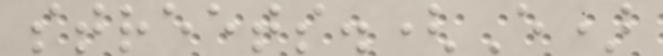streets.(E)
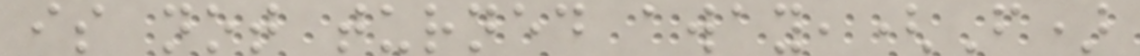is not turned away,(F)
